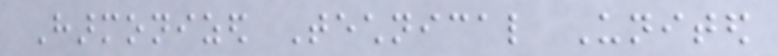Harmonized Technical United
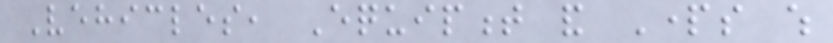Vehicles, Equipment and Parts which
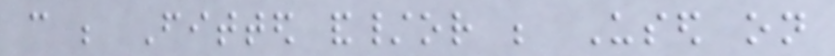can be Fitted and/or be Used on
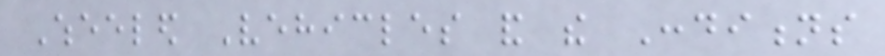Wheeled Vehicles and the Conditions
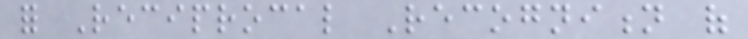for Reciprocal Recognition of
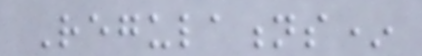Regulations*
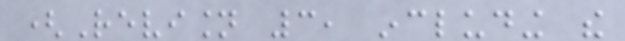(Revision 3, including the
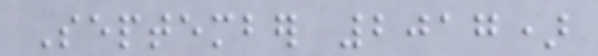September 2017)
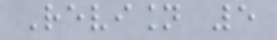Revision 5
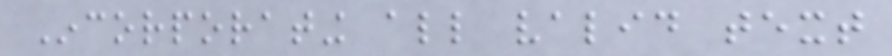Incorporating all valid text
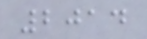2014
